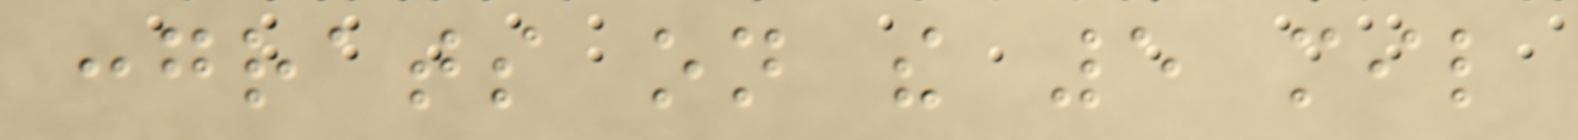congrats on the 5 mil
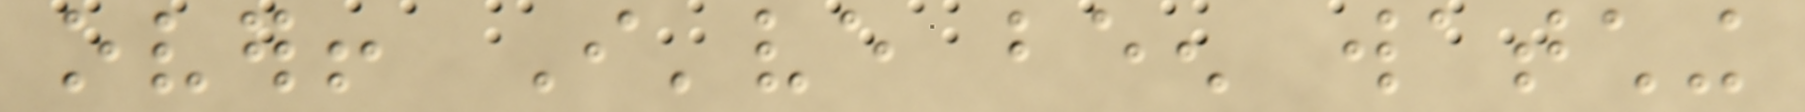over! I've been watching
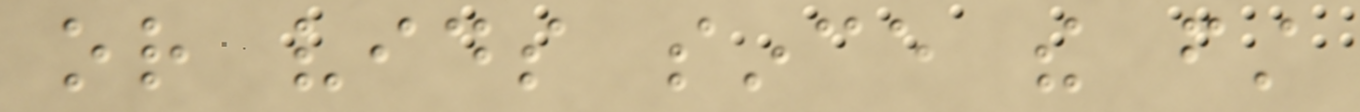or vids since the first
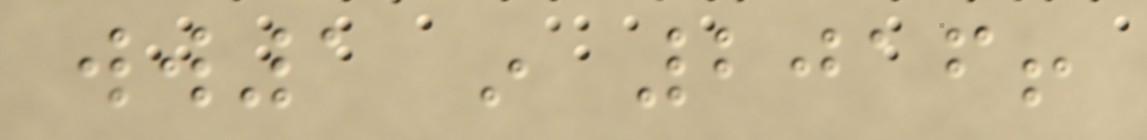ww1 in 2016!
